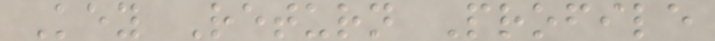Key Return Profile
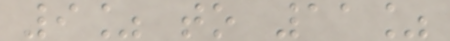9% to 11%
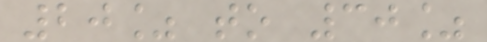20% to 30%
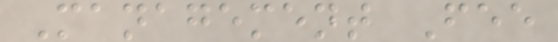Management Fee
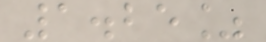1.25%
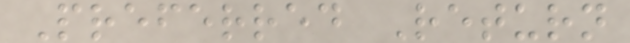Preferred Return
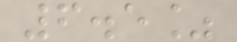6.5%
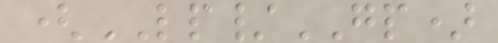(LP/GP)
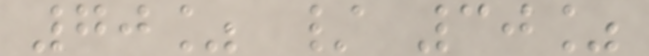70% / 30%
